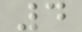4
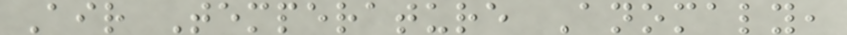Air Temperature Anomaly,
